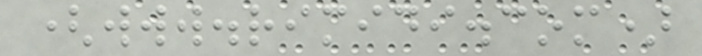(www.rimidi.com)
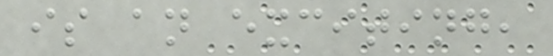is an exciting,
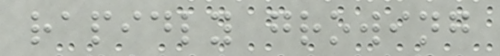rapidly growing
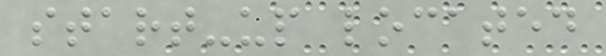start-up located
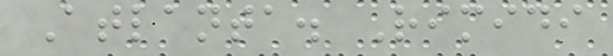Atlanta. Rimidi
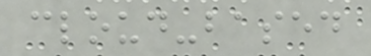cloud-based
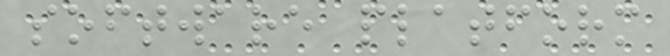software platform
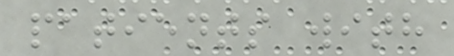patients with
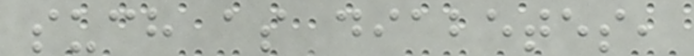such as diabetes,
